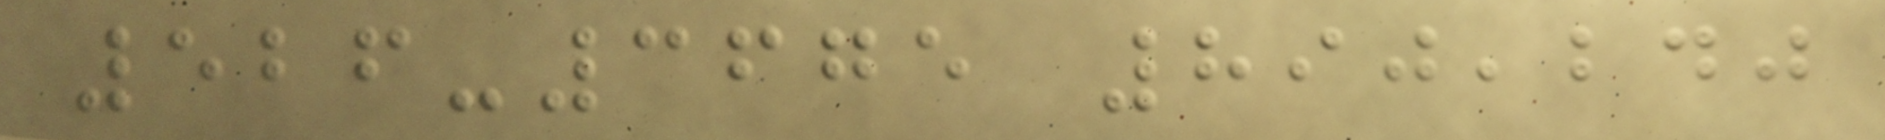526-3675 890,240
